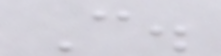C.
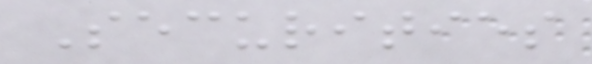Securities
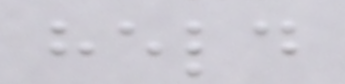held
